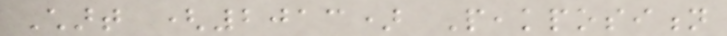Chart (2013) Peakposition
